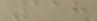118
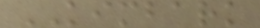KIMBARK
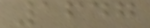1647
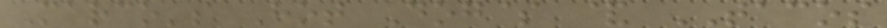Marco's Hot Dog$ & TACOS
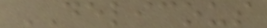DELICOUS
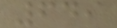649
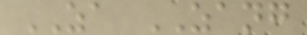ZA ZANG
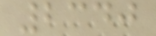2340
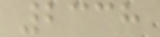2338
